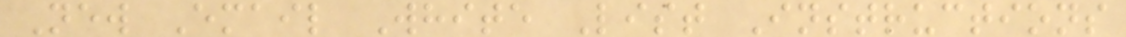New Email White List Instructions
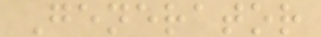Generator
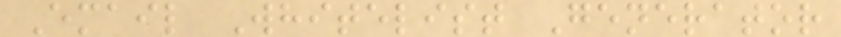Email Whitelist Generator
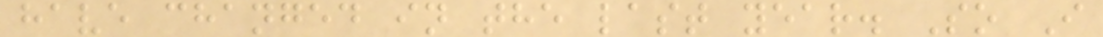have changed in the last year. So I
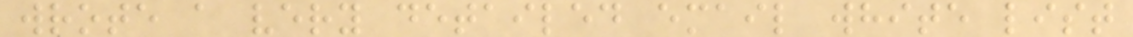wrote a very detailed email white list
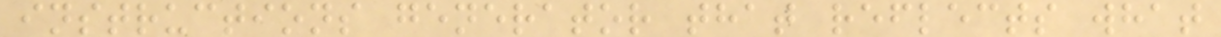instructions generator that reflects what
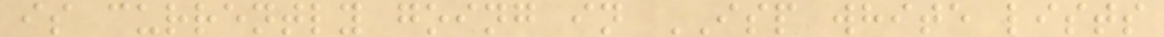is currently going in ISP white lists
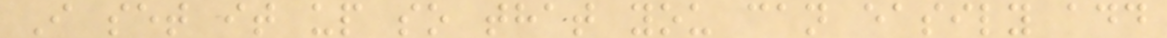I set it up so that you can easily add
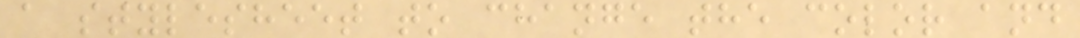a stylesheet to change the color and
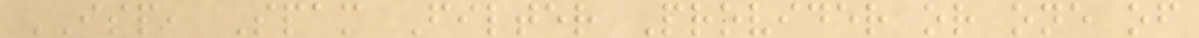ISP, Spam Filter Provider or one of
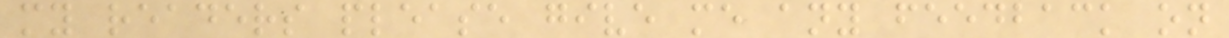my readers please give me any feedback on
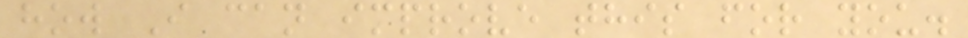how I can improve this for you.
